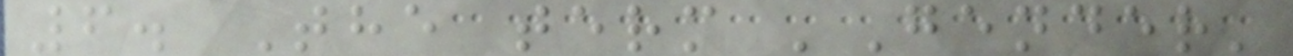6. The term 'Gender'
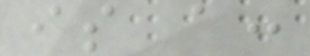is a:
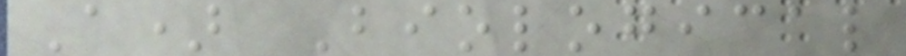A) Biological
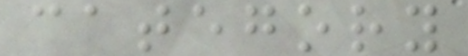category
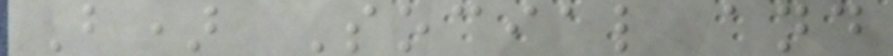B) Social and
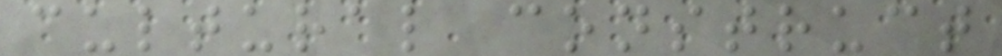cultural construct
